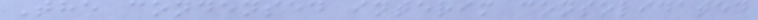The condensed interim consolidated
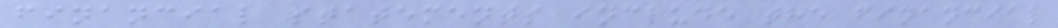financial statements include the financial
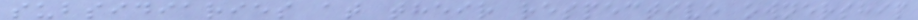subsidiaries at their respective ownership
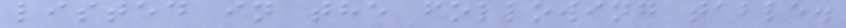listed in the following table.
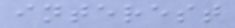interest
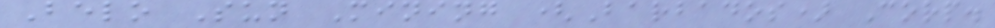Belo Sun Mining (Barbados) Corp.
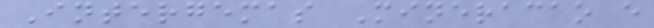Intergemas Mineracao e
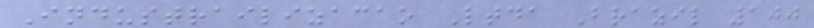Industrailizacao Ltda Brazil 100
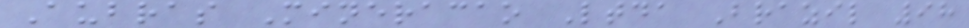Aubras Mineracao Ltda Brazil 98
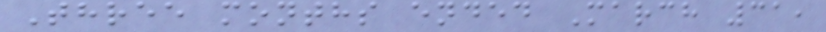Three months ended March 31,
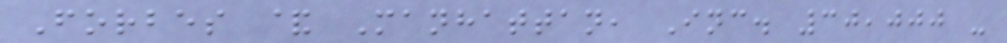Forbes & Manhattan, Inc. 30,000 -
